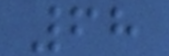68
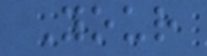Your
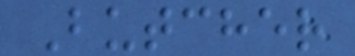Butcher
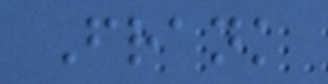Frank
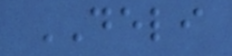DELI
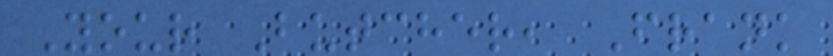Your Butcher, Frank
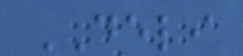DELI
